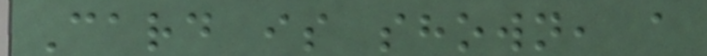Card is shown, a
